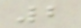2
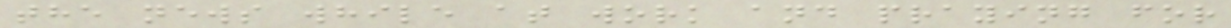the news while at work and praying for
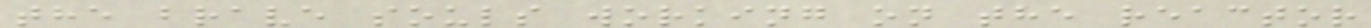the brave souls working on the reactor
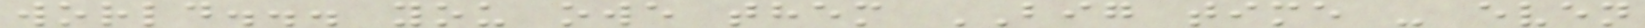world... you owe them BIG time - even
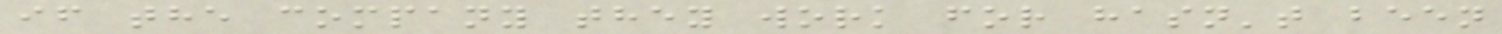if the company they work for hasn't been
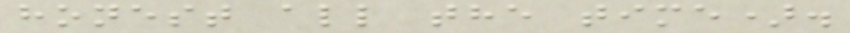honest all the time).
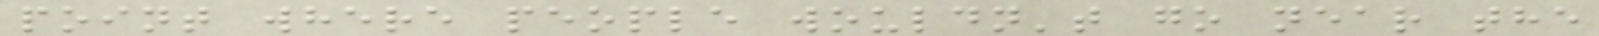point where people wouldn't go near the
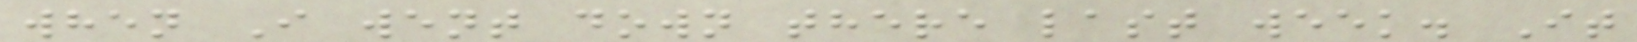when I went down there last week. It
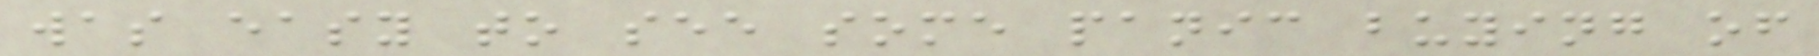was easy to see some panic buying of
